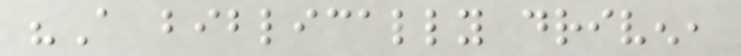"A biblically driven,
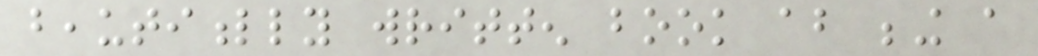beautifully written book about being a
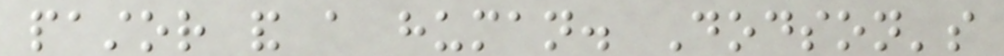pastor and a human. Dodson's
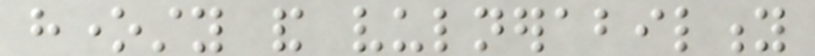honesty and vulnerability
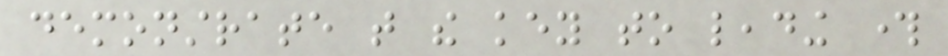demonstrate that the key to leading through
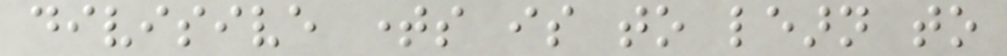divisive times is to learn to
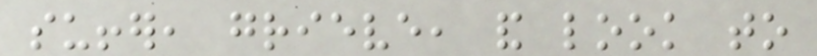suffer, grieve, and look to
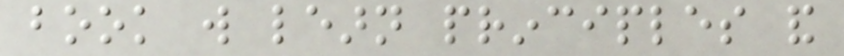book will learn principles and
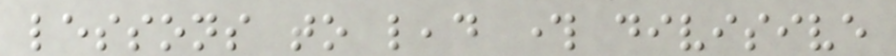lessons to lead through divisive
